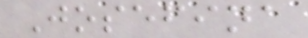Josefina
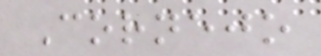Cornejo
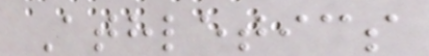Athletics
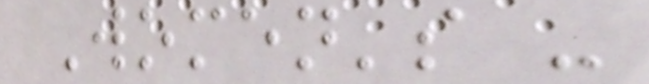Women's -
